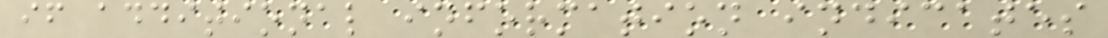if additional information indicates
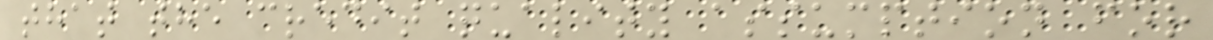that the credit quality assumption for
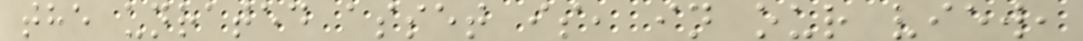the unrated asset is, in our view,
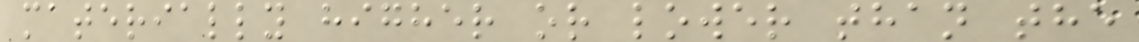materially higher or lower than the
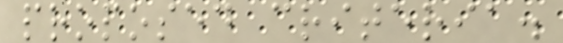proposed criteria.
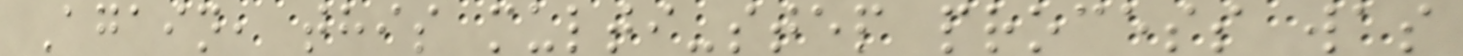Again, this multi-step process was
